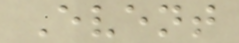Event
